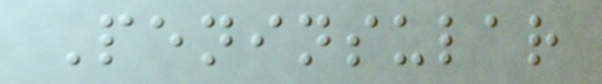Peninsular
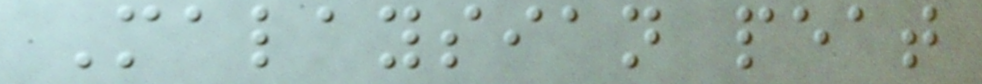Malaysian peat
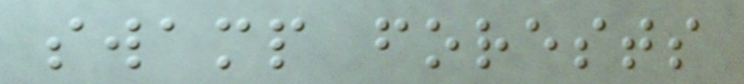swamp forests
